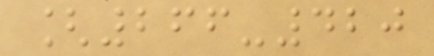[266-420
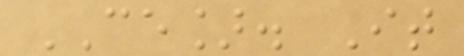CE]. It
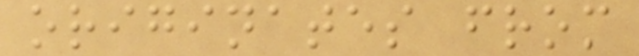originates from
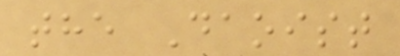the Daoist
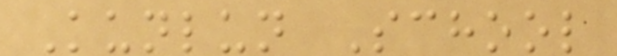Kunlun School
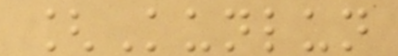[Kunlun
